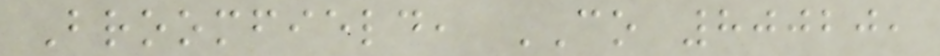Broomfield, CO 80020,
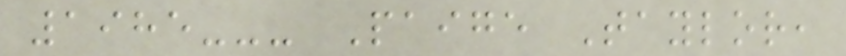1985--- Paige Taylor,
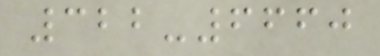322-6660
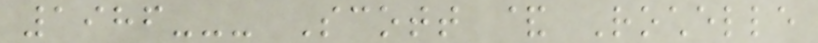1986--- Scott & Rochelle
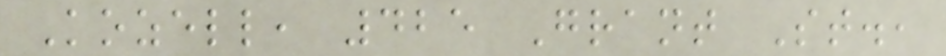Kozell, 425 Grant St.,
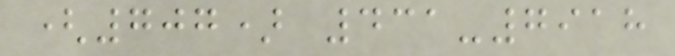(707) 431-7918
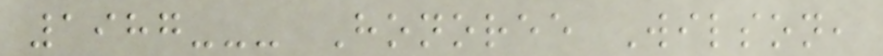1987--- Honoree Wilson,
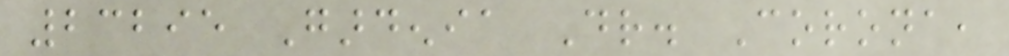23295 Gardenia Dr. Corona,
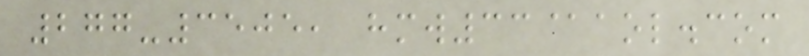277-3505, hmw33@aol.com
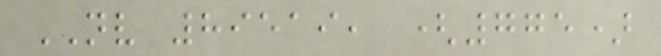NV 89519, (775)
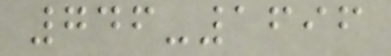746-1696
